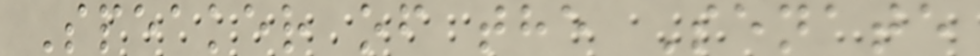Speaker of the Senate
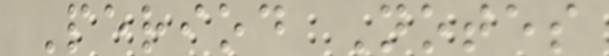Period Notes
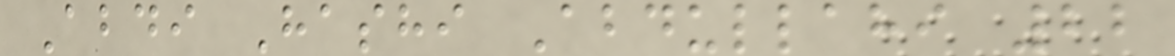Abdi Hashi Abdullahi 22
